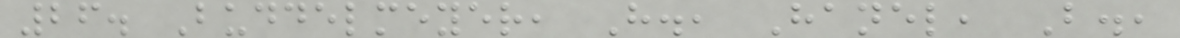26. Buddelmeyer, H., Hanel, B.,
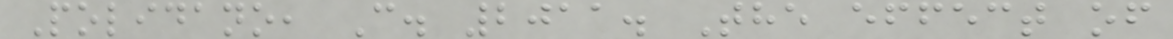Polidano, C. 2011. The effect of
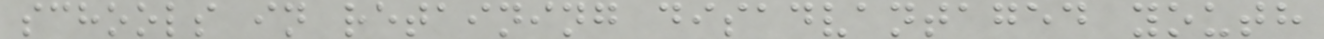schools in retaining disadvantaged youth
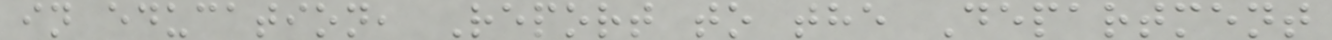in education, Report to the Department
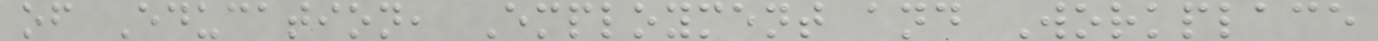of Education, Employment and Workplace
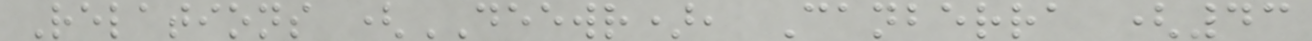Relations (DEEWR), Canberra (43
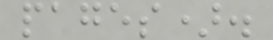pages).
